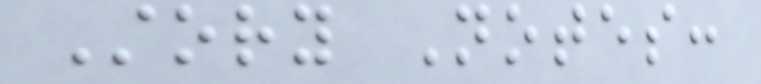Story Notes:
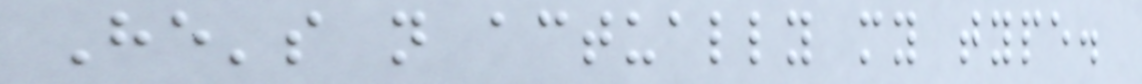He's not actually my type.
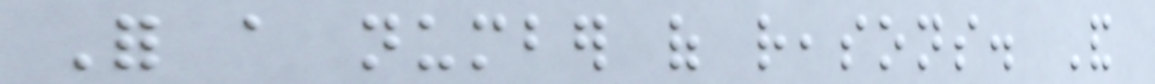For a number of reasons. And
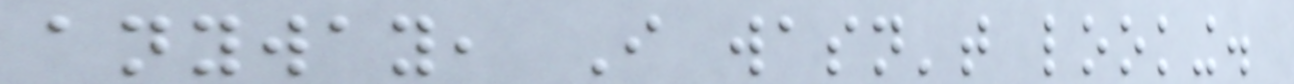anyway, I wasn't looking.
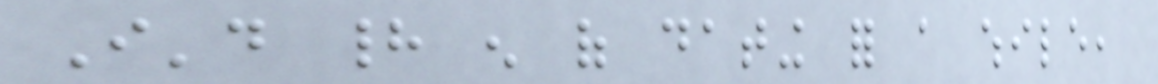I'd had enough of dating for a while,
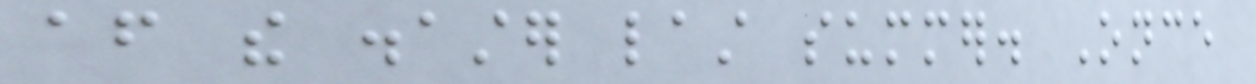after the disaster last summer. Once
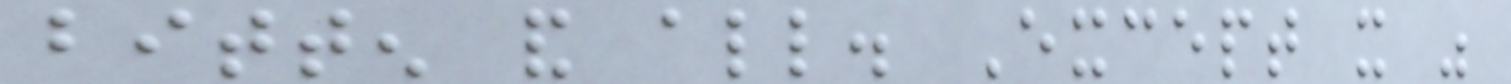bitten and all. Except it was
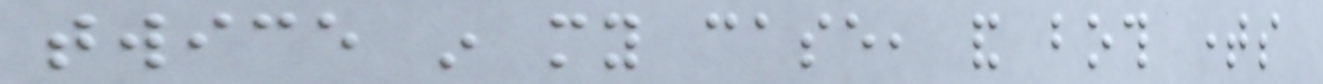twice in my case, and both times
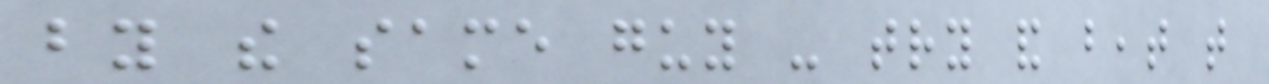by the same guy - try and beat that
